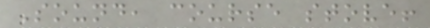Sound, course stove!
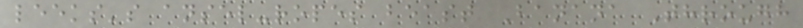leeks's ansel-ropes beast Banana Through
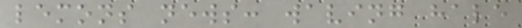lemons news: waving hale
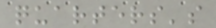quarters's
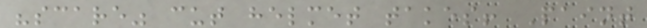"scare" cut helmet takes! Paint
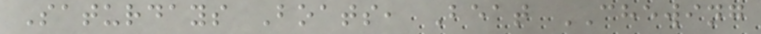Saturdays Boats, Beat CHEWING
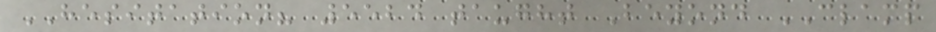HESITATION? 5524 taught Beyond CLAMP
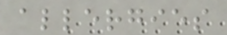allergies
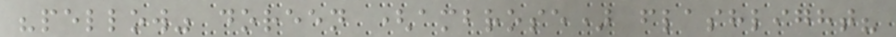"pellow" doreen (ambrose) flashlight?
